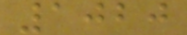1020
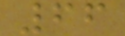66
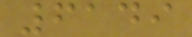6149
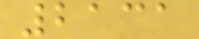2131
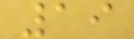19
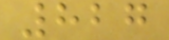827
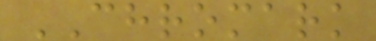CHROMARK
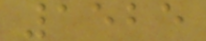1525
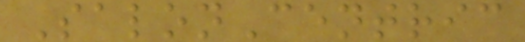SalonCentric
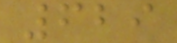629
